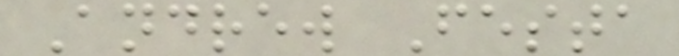Andrew Festa
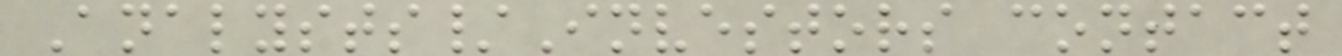Analysts/Investors contact
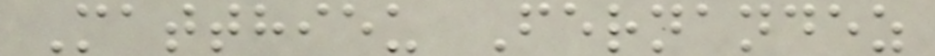Matthieu Fernandez
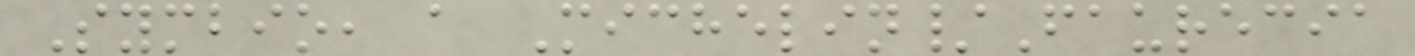Symbio, a Michelin/Faurecia
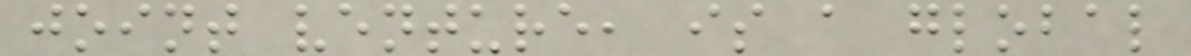joint venture, is a global
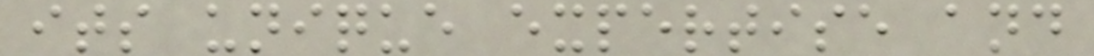its unique expertise and
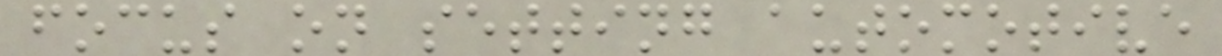focus on setting automotive
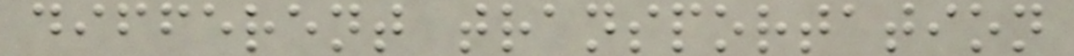different transportation
